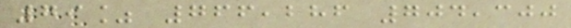79% 766,286 704,300
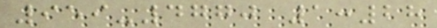959-4770 1:28
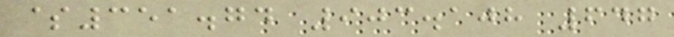$351.74 903.108 647
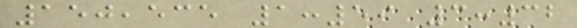150,535 1:59 3:32
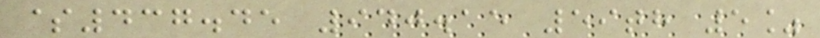$437.45 940.15 59th 5%
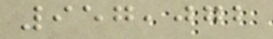957,072
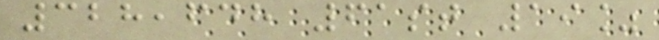328,648 61st 19%
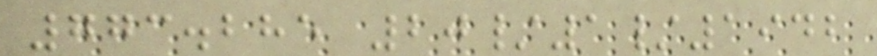773.285 20/1/1942
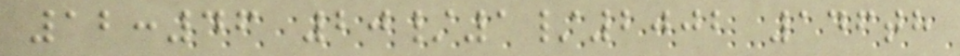12:46 20/1/2002 146th
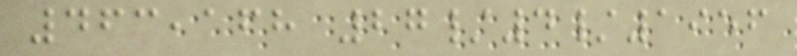463,168 27/4/1956
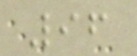96
